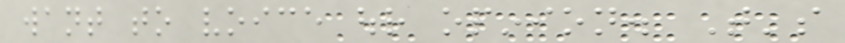want to voice our opinion. That's
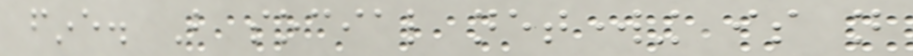fine. But social networking is not
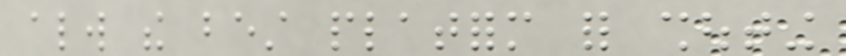always the best platform for shouting
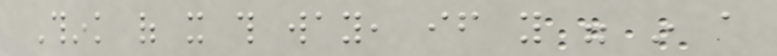Think of it this way, if you were in a
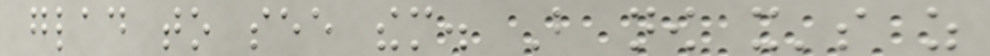glad to see them. But now it's as
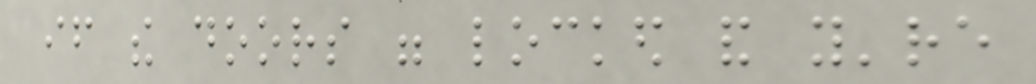if the doors were locked and you're
